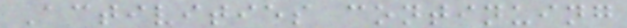Activities continuing
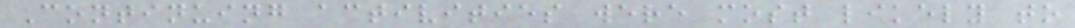Continuing activities were most likely to
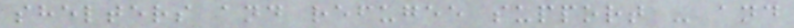shelters and refugee support - and
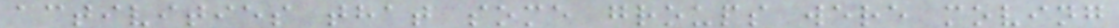activities that some groups were moving
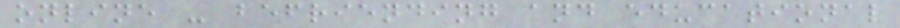online - befriending and educational
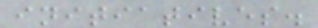initiatives.
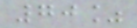70%
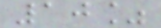10%
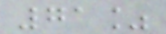71%
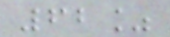62%
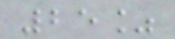25%
